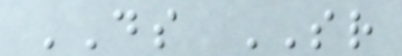DS SR
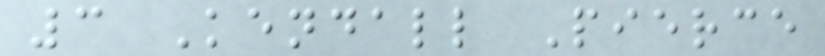3 Kendall Pierce
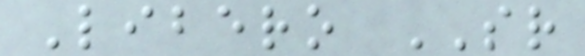Libero SR
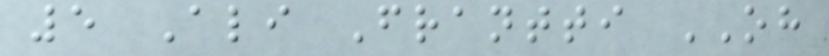5 Ali Frantti OH
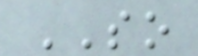SO
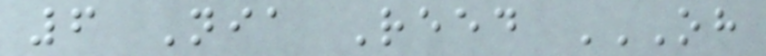6 Nia Reed OH
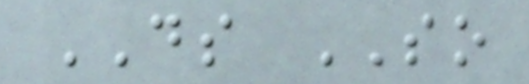DS SO
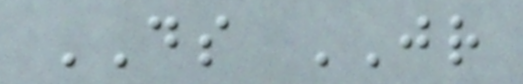DS JR
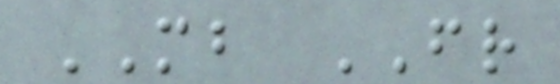MB FR
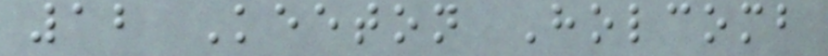12 Keeton Holcomb
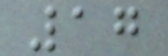17
